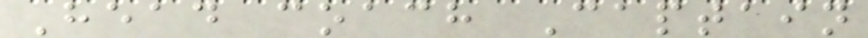Head coach Captain
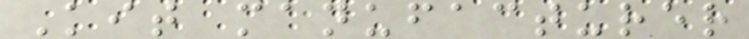Kit manufacturer
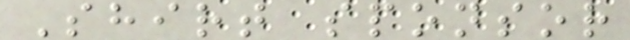Shirt sponsor
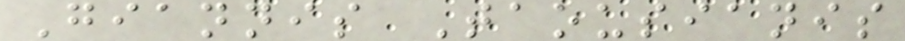Giannis Taousianis
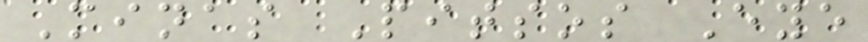Minas Pitsos Eye
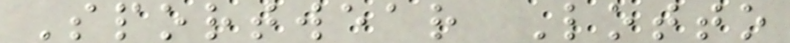Sportwear Lotto
